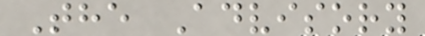The Advisory
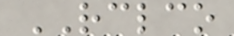RCLCO
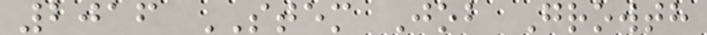2016 STEM Job Growth
